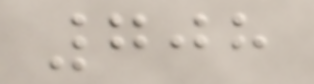708
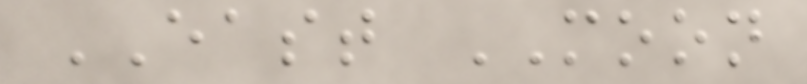EAST MOON
